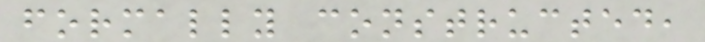formally constructed,
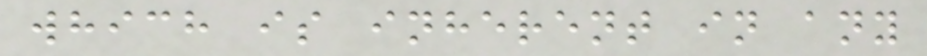which is inherent in any
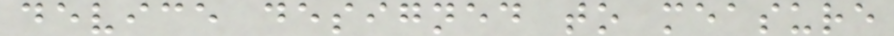device designed to measure
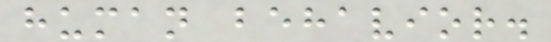human behavior.
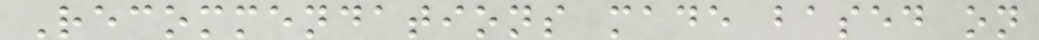Recommendations made based on
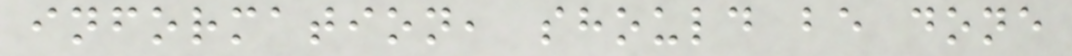information, should be done
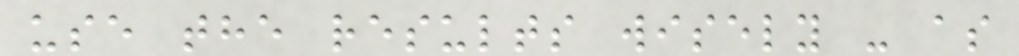use the results wisely - as
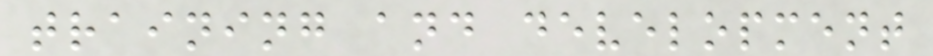training and development
